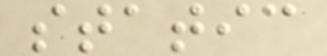static
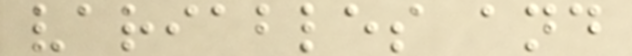variables and
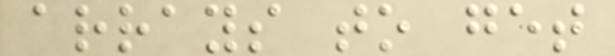arrays to get
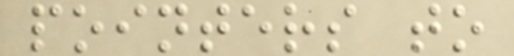pointers to
